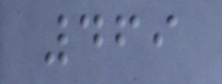469
